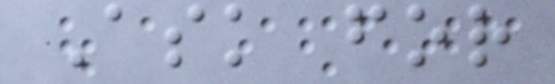Ask for
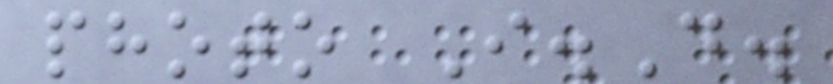photo I.D.
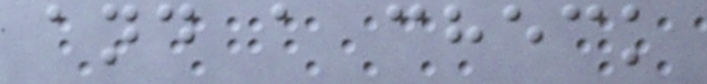and a check
